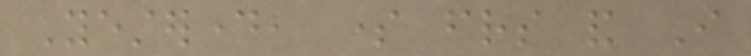Yesterday, some friends and I
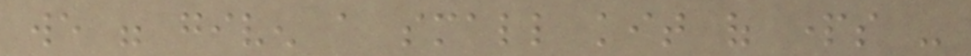we were given a small kit of parts -
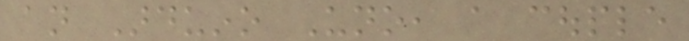an Arduino Uno, a couple
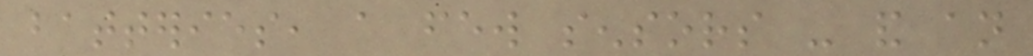batteries, a few sensors - and an
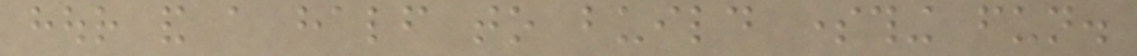hour and a half to build something fun.
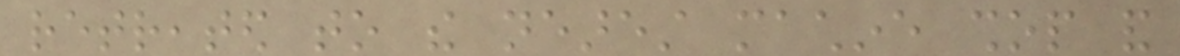retreated to the nearest machine shop and
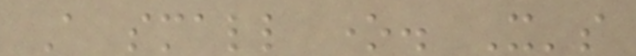A small one. It's
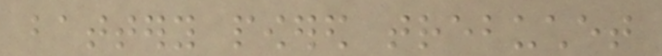battery powered trebuchet
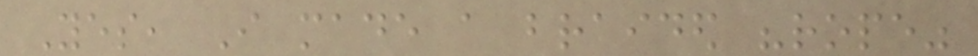Yes, I made a braided "rope"
